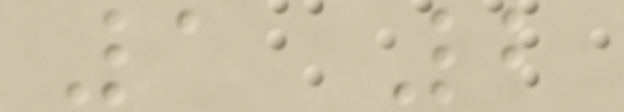1 2
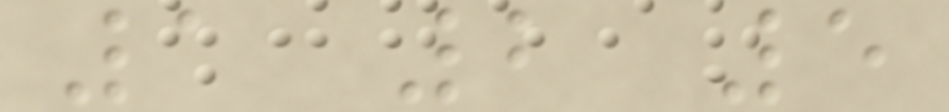1 2 5
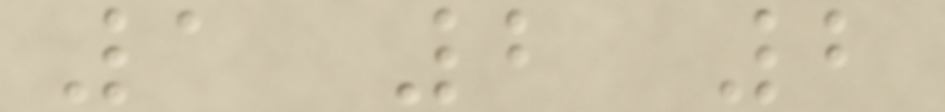1 2 2
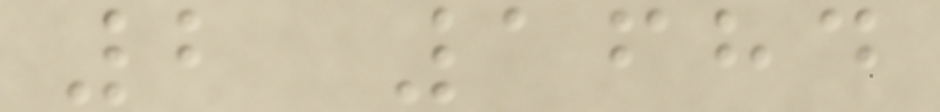2 1684
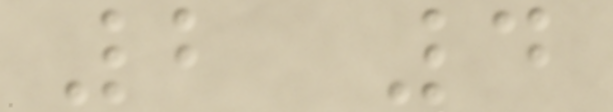2 4
